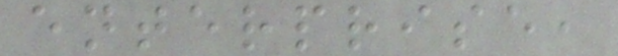enterprise,
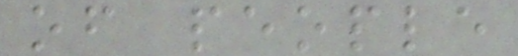of people
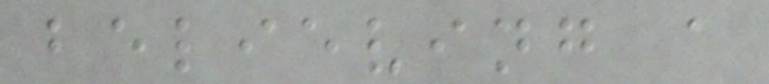believing a
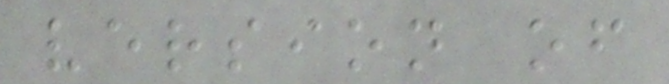version of
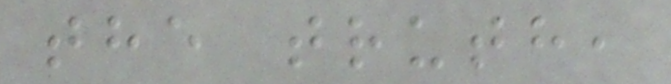the truth,
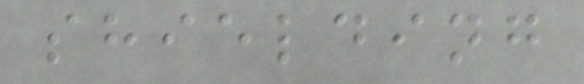shielding
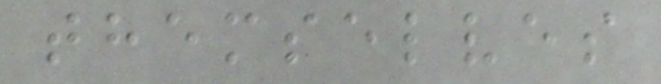themselves
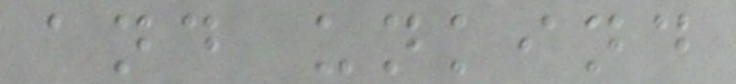and unkind
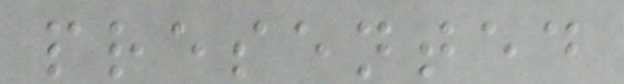presented
